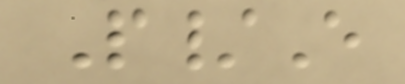P/E
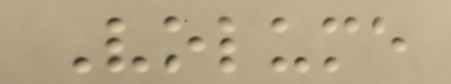Volume
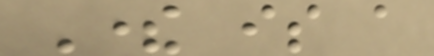There is a
